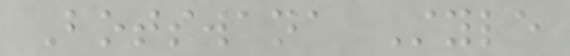Botswana Style
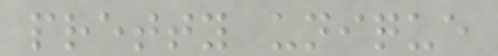pretty unique
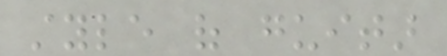style of guitar
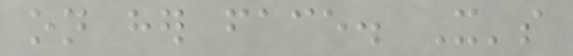on her face. It's
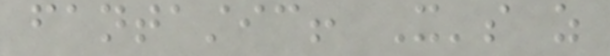fantastic! It's as
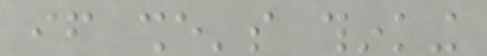if she's thinking
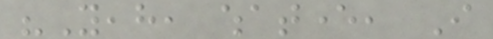"Yeah, whatever, I
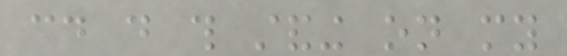could do this standing on my
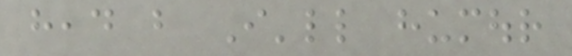head but I'll humour
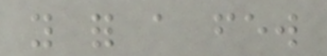you for a few
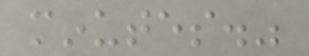minutes."
